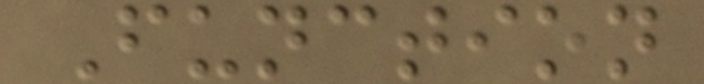Function
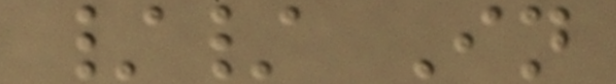// In
